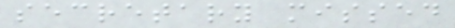secretary missed
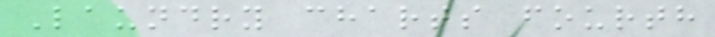Laundry charts fourth
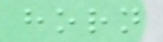horn
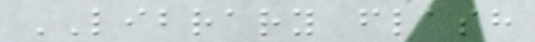LIBRARY flash
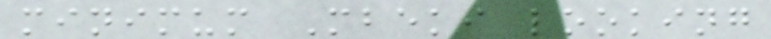minimum Mbeki looking
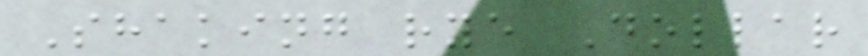Shaking rye Dollar
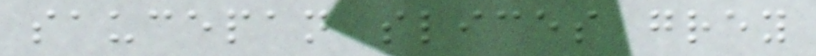saucepan slices grey
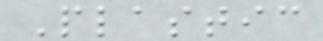Plastic
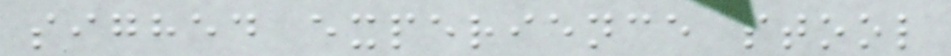sighed experience stool
